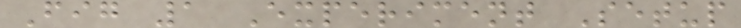Fig 1 Experiment Setup
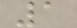1
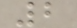2
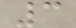3
